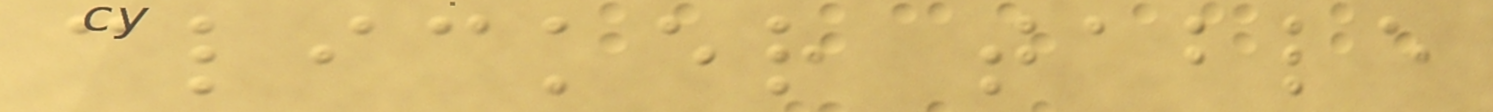clicker table
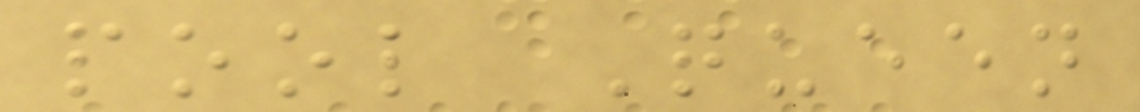pool Queen
